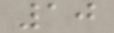10
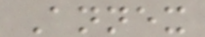Annex
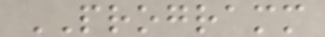PROGRAMM
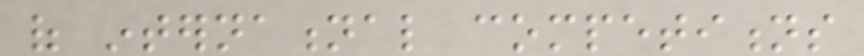of international competitions
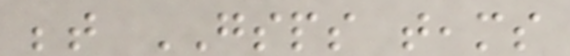between GSPS teams
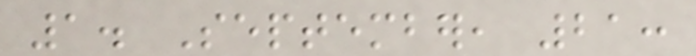1. September, 21:
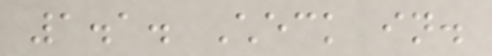1.1. Check in.
